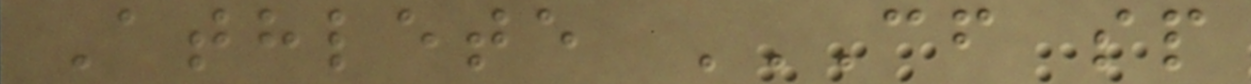Athlete CF SP
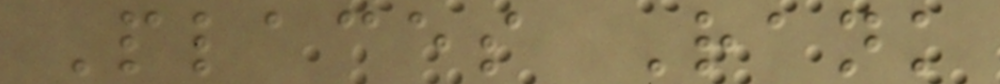Places Rank
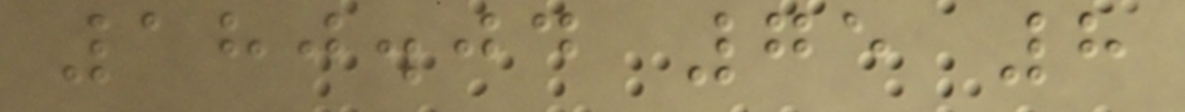180.04 75 8
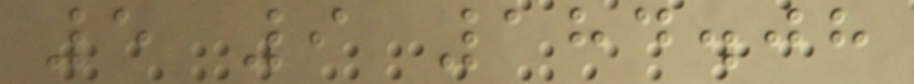5 9 184.08
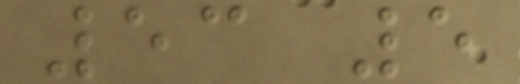53 5
